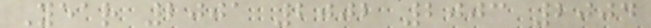Year 2001 2002 2003 2004
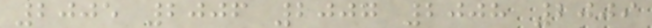2005 2006 2007 2008 2009
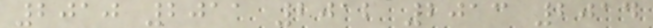2010 2011 2012 2013 2014
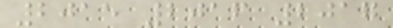2015 2016 2017
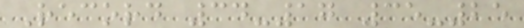Record 34-17 35-25
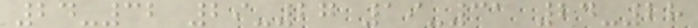24-32 29-27 19-31 24-28
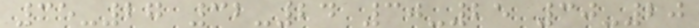35-27 32-24 30-25 30-20
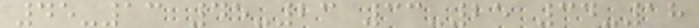45-13 45-23 33-25 34-18
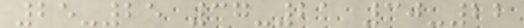25-25 37-21 30-22
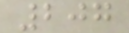207
